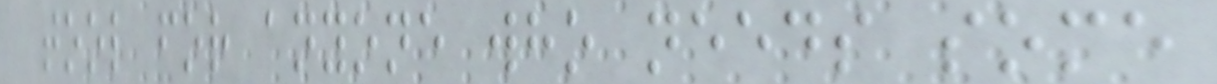tool for anyone who needs some
